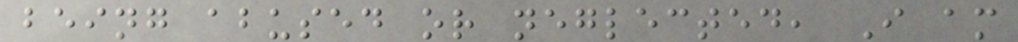being abused or neglected, I am
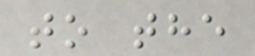to the
